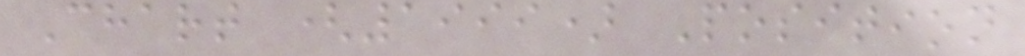Chart (1999) Position
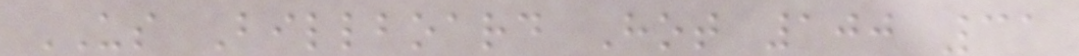US Billboard Hot 100 31
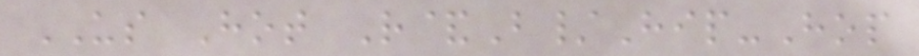US Hot R&B/Hip-Hop
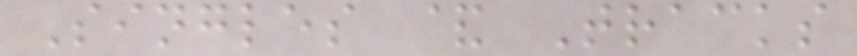Singles & Tracks
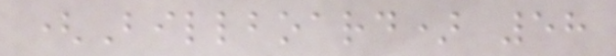(Billboard) 58
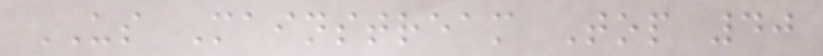US Mainstream Top 40
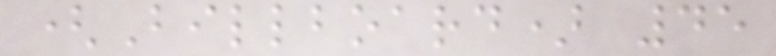(Billboard) 45
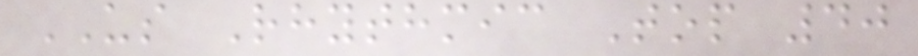US Rhythmic Top 40
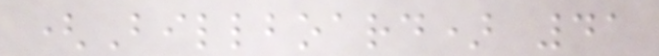(Billboard) 41
